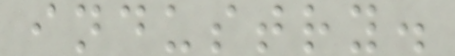industry.
